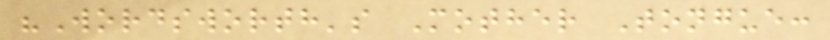"Wordsworth's Mother Tongue:
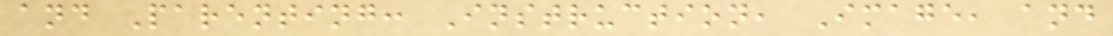and Parenting: Instruction, Image, and
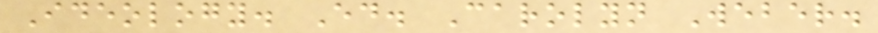Ideology. Ed. Carolyn Weber.
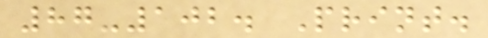87-102. Print.
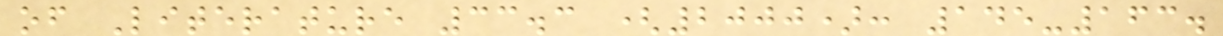of Literature 33.3 (2000): 145-163.
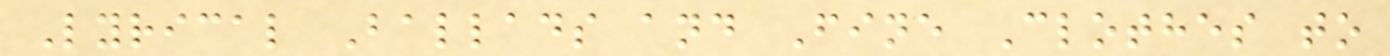Lyrical Ballads and Fine Clothes to
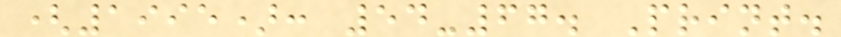(1995): 54-67. Print.
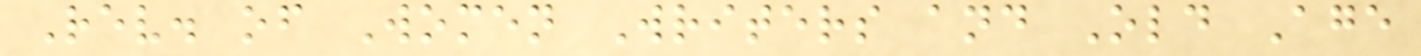Rev. of Women Writers and Old Age
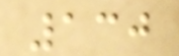130
